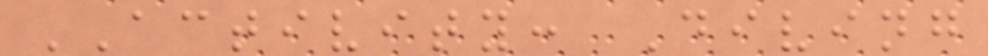ACTIVITY: Diving
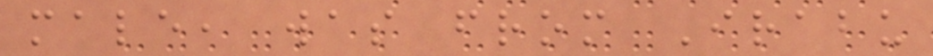male, was from Irabu
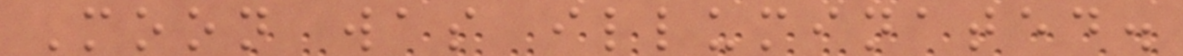Moon was illuminated.
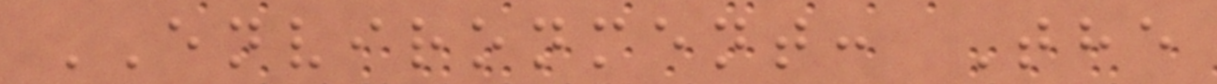ENVIRONMENT: The
